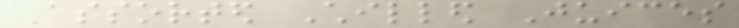Assorted Chilled Juices
